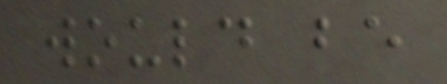would be
